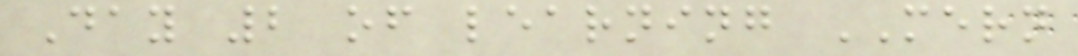Day 2 of learning MERN
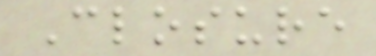Closure
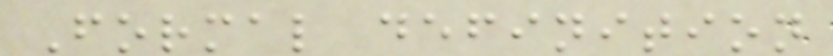Formal definition
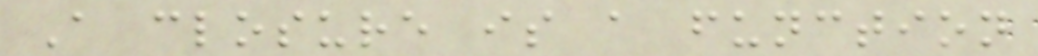A closure is a function
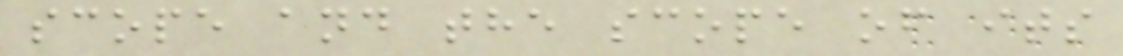scope and the scope of its
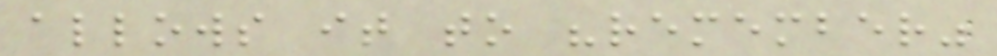allows it to "remember"
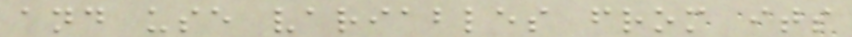and use variables from its
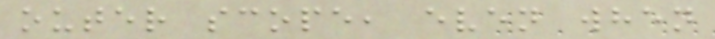outer scope, even when
